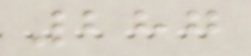287
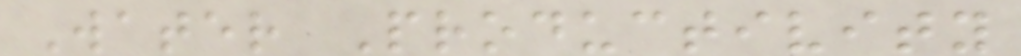Water Productivity
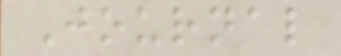Journal
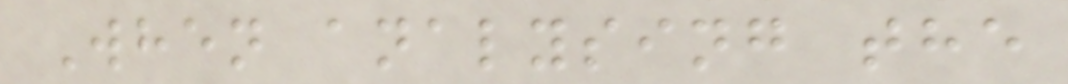When analysing the
